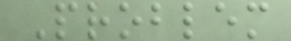Problem
